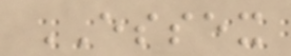ESSEX
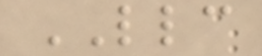LLC
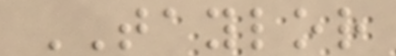TAYLOR
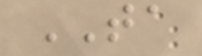TA
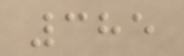385
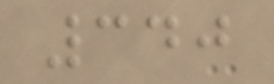340
